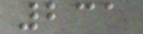231
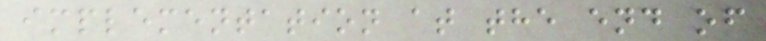implementation at the end of
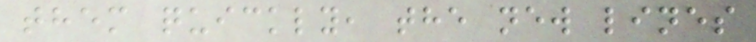them quickly, the new lines
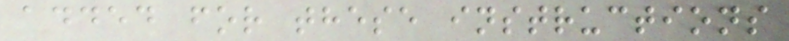added for these instructions
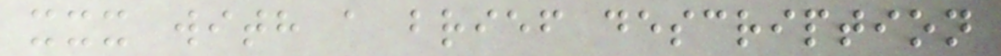xxx with a brief description
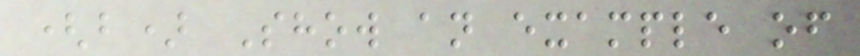(b) Show an example of
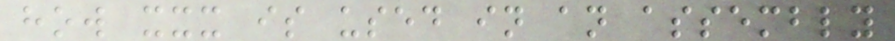how xxx is used in an assembly
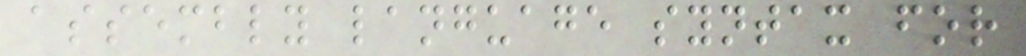assembly language syntax for
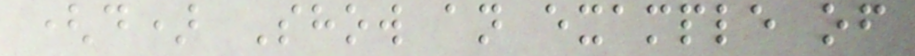(d) Show an example of
